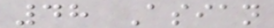48 Asian
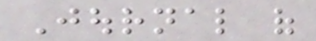Journal of
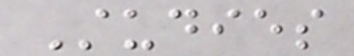Studies
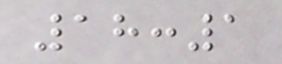18:1
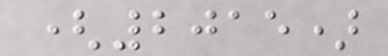(2015)
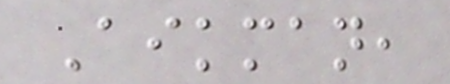Aikman,
